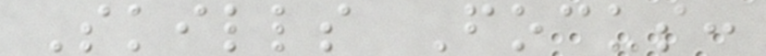Skills Focus:
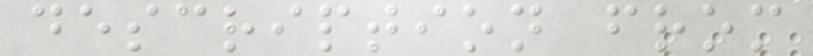description from
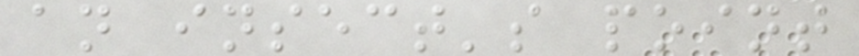an insect's point
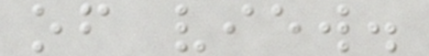of view.
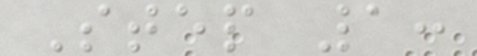Step 1:
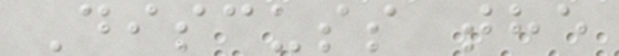Discuss the
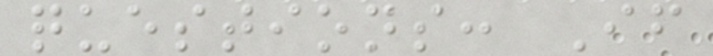questions: If
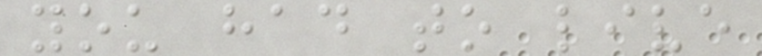you had to live
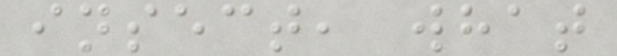insect, what
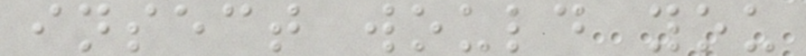insect would you
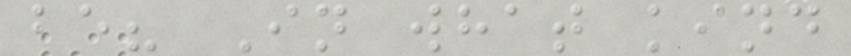be? In what kind
